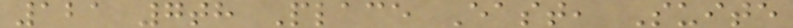121 7th Place East, Suite
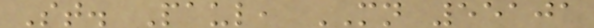St. Paul, MN 55101
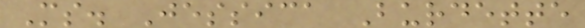Ms. Jessica Burdette
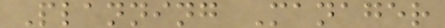Planning Manager
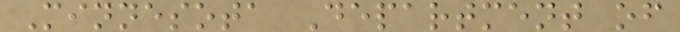Minnesota Department of
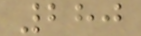280
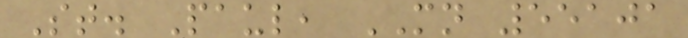St. Paul, MN 55101
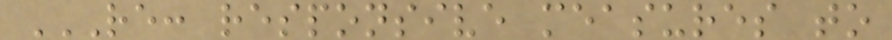RE: RESPONSIVE MEASURES TO
